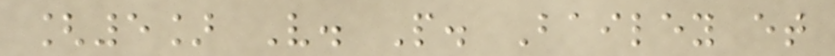[5] V. P. Bailey et
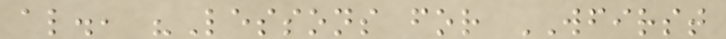al., "Lessons for WFIRST
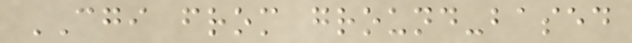CGI from ground-based
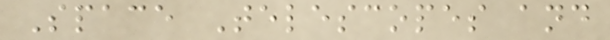Space Telescopes and
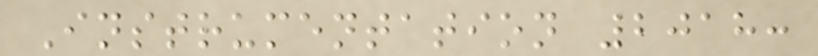Instrumentation 2018:
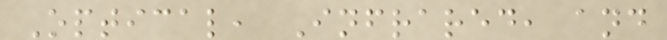Optical, Infrared, and
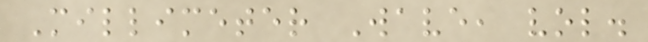Millimeter Wave, vol.
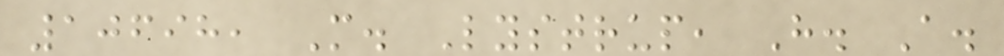10698, M. Lystrup, H. A.
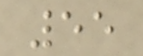55
